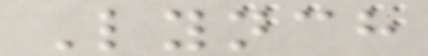Lynch
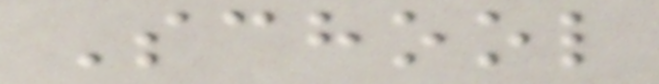School
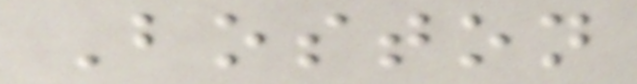Boston
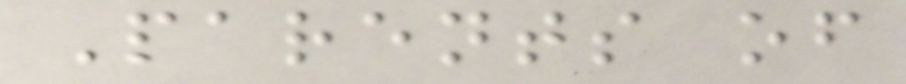Parents of
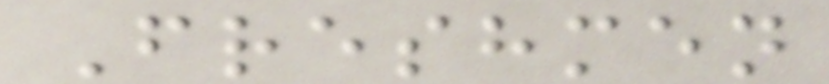Freshmen
